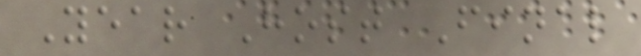Year Host Final
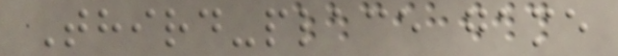Third-place game
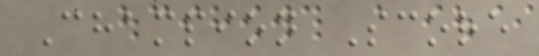Champion Score
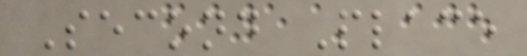Second Place
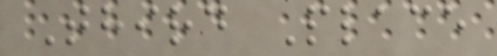Third Place
